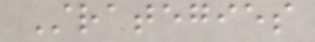Strategies
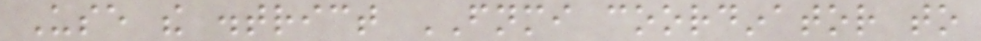Use the district FNMI coordinator to
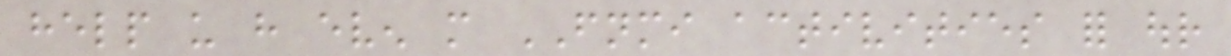help us have even more FNMI activities for our
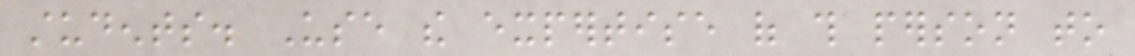students. Use the expertise of this person to
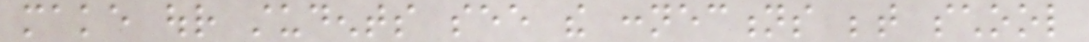make our students see the connections between school
